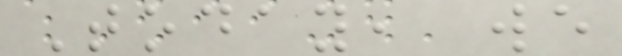Today, we
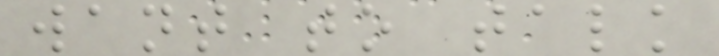want to talk
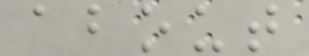about
